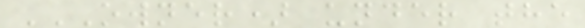OWNER) UNDER THE
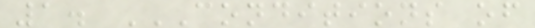1. CONDITIONS OF
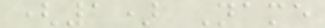(1) Name
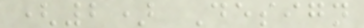(2) Design
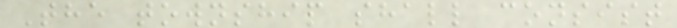The township shall consist
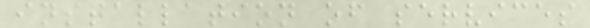installation of services
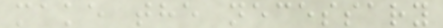make the necessary
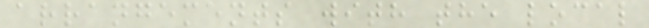arrangements with the local
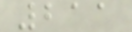211
